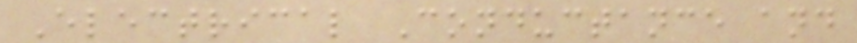Electrical Conductance and
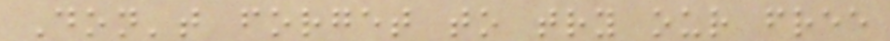Don't forget to try our free
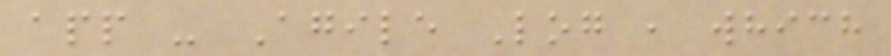app - Agile Log , which
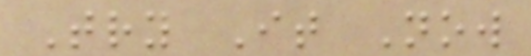Try It Now
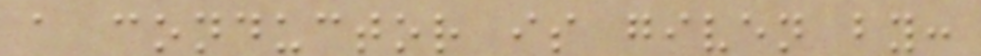a conductor is given by:
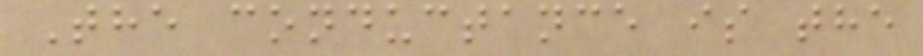The conductance is the
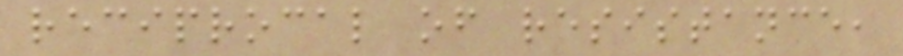reciprocal of resistance,
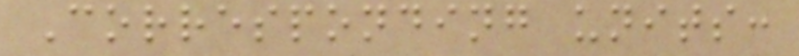Corresponding units:
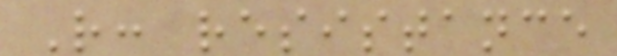R: resistance
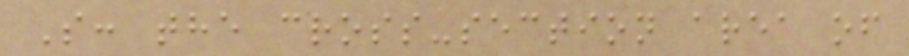S: the cross-section area of
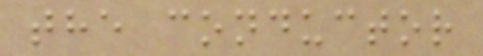the conductor
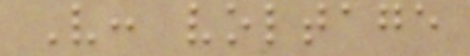V: voltage
